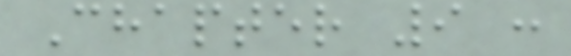Chapter 9 :
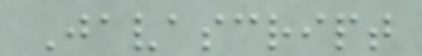Javascript
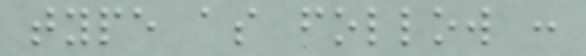type as follow :
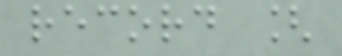record [
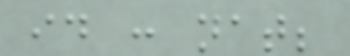id : nat;
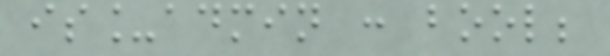is_admin : bool;
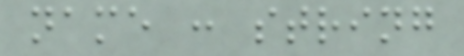name : string
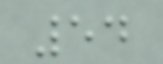54
